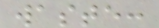waste:
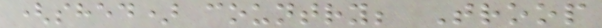(shed) country; Troop
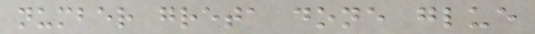number greta done glue
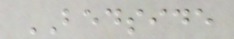BEDSIDE
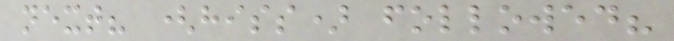next? (hiss) followed?
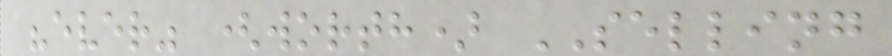"ever" (worth) SELLING
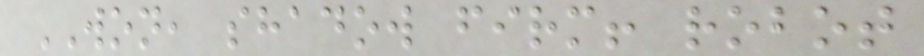WON, shadow firm! robot
